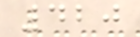420
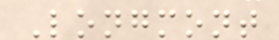Longmont
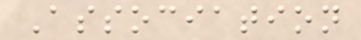Association
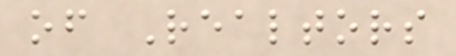of Realtors
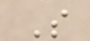S
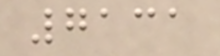7131
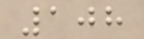108
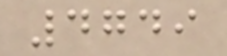4749
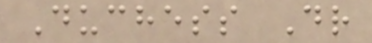Duchess Dr
